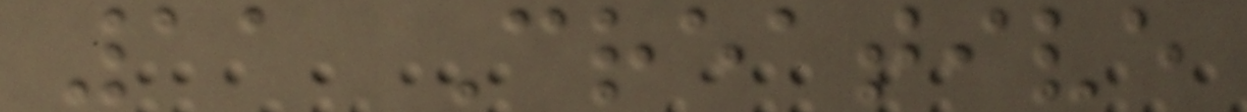11 Creative
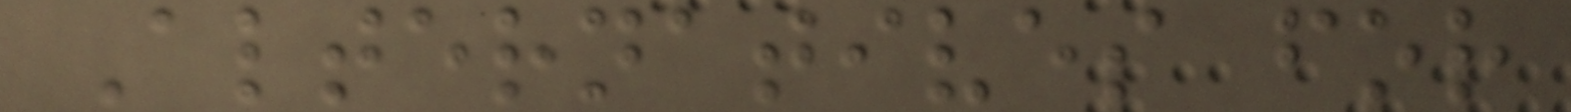Alternatives for
